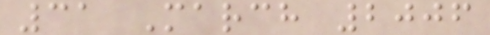31 March 2006
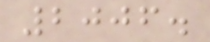2006.
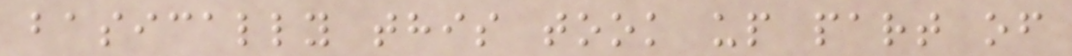basically this took up part of
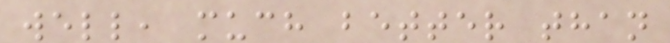well, much better than
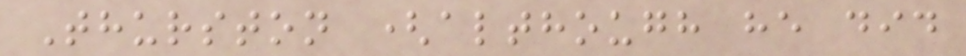Thurston (although he did
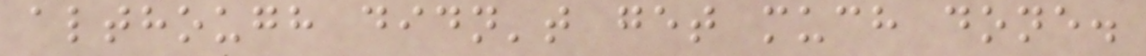although didn't get much done.
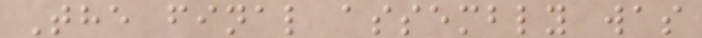The final assembly was
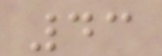43
